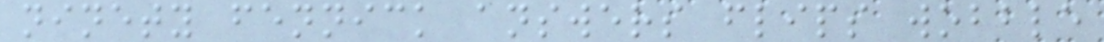ninety fennick answers flips wobble
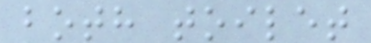both toilet
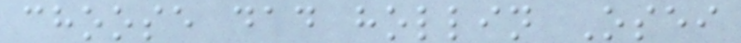choose dad hollin Osei
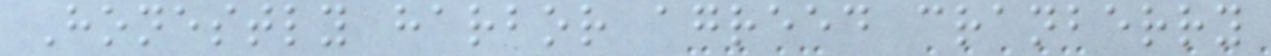Honestly harbor agreed cranberry
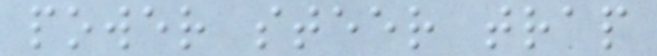power steer trap
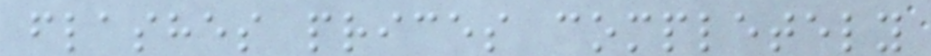flashes prices completely
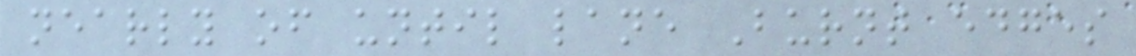nearly of until lane Burnt edges
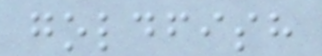goldfish
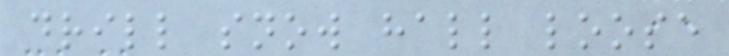drill snow hall loose
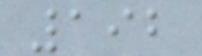192
